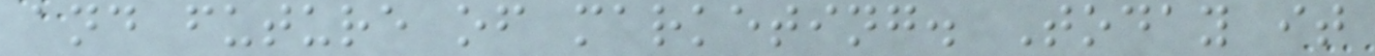and future of marketing. Today it
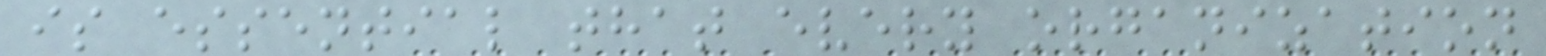is essential that every organization
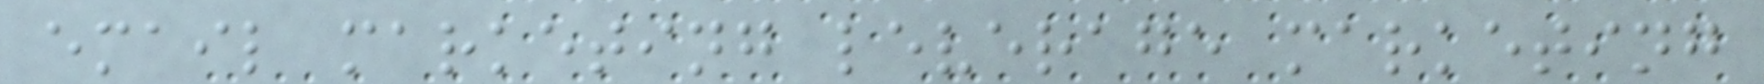email marketing leverage marketing
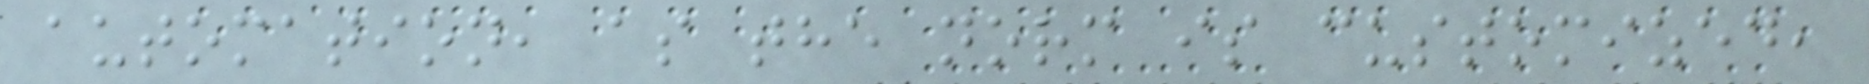automation, as the norm is customized,
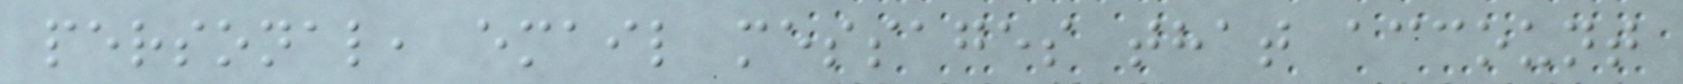personal, email messages that account
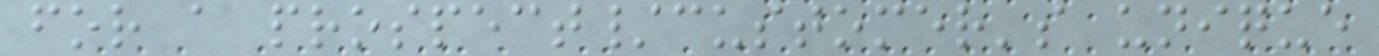for a prospect/customer's unique
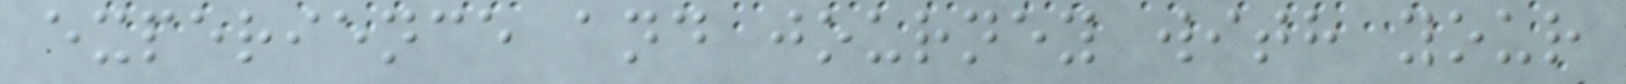experience and journey with your
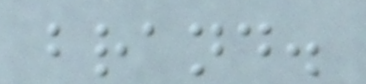brand.
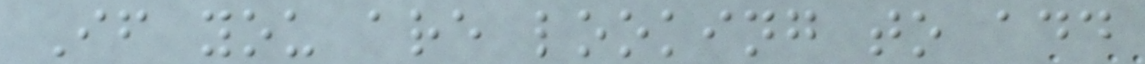If you are looking to add
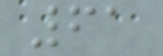61
